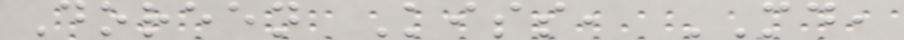Doreen Kiss, MD,
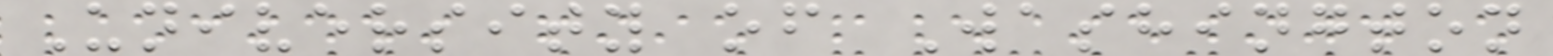University of Washington
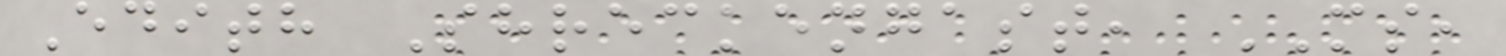Edith Shreckengast, MS,
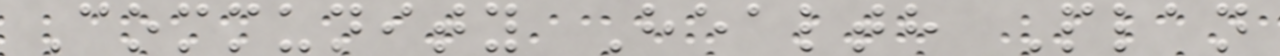Community Health Plan
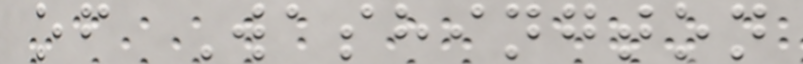of Washington
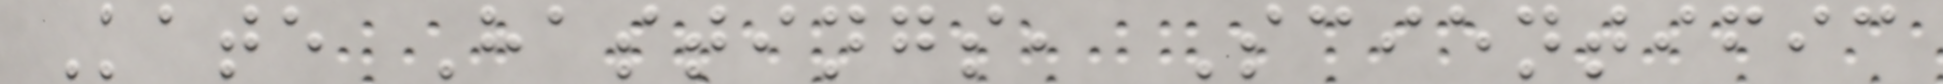Kate Hastings, Scientific
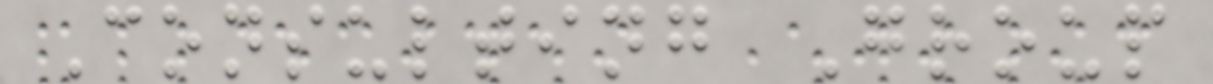Consulting Group
